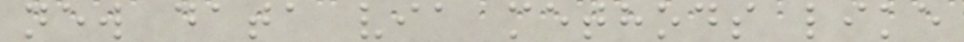new data via methods like
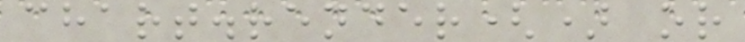chart.render() or
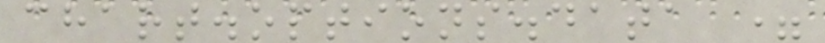chart.options.data =
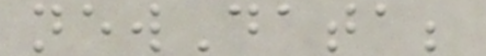newData;
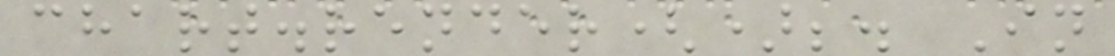chart.render();. In
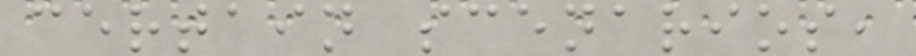certain scenarios,
